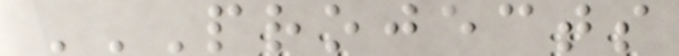PROJECTS
